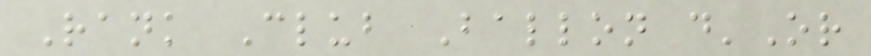Rank Club Ballon d'Or
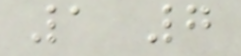1 7
